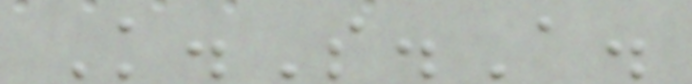K.S.A.
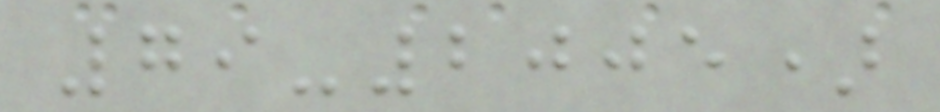79-2005)
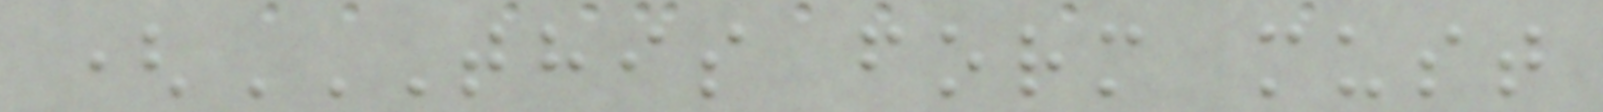(THIS FORM MUST
